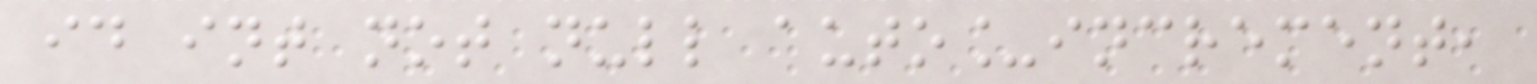id int not null auto_increment,
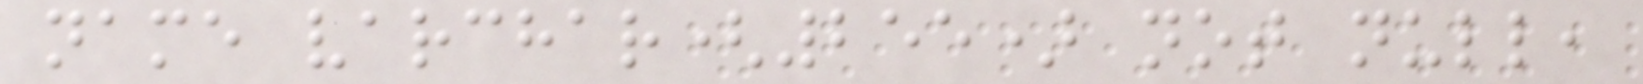name varchar(255) not null,
